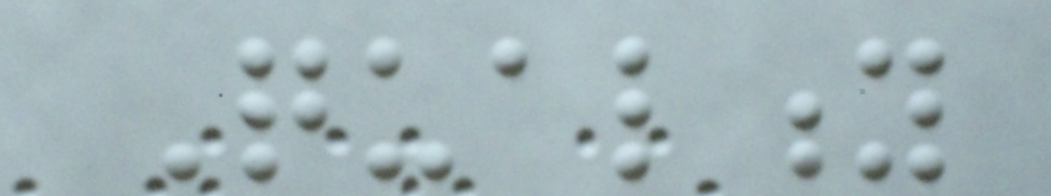Quality
